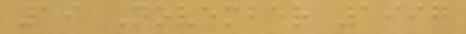19 November 1997
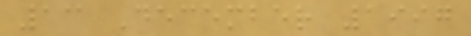13 December 1997
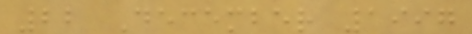22 December 1997
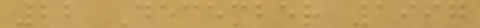22 December 1997
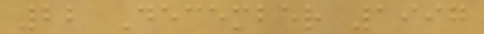22 December 1997
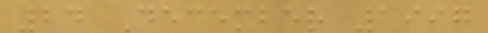24 December 1997
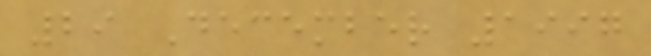29 December 1997
